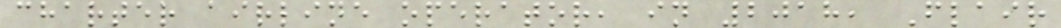charter airline operator, in 2018, Flair
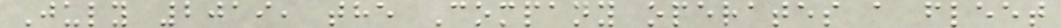July 2019, the Company operates a fleet
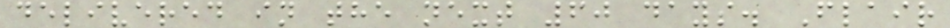delivered in the next 60 days. Flair
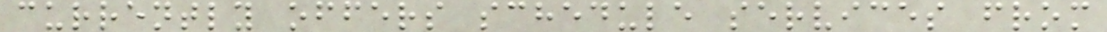currently offers schedule services from
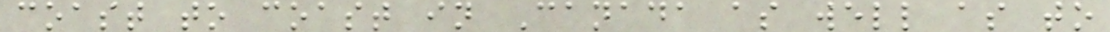coast to coast in Canada as well as to
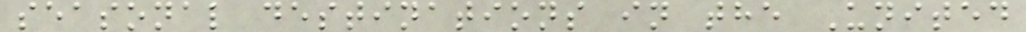seasonal destinations in the United
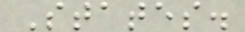States.
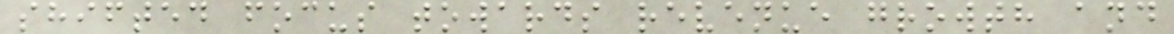shifted focus towards revenue growth and
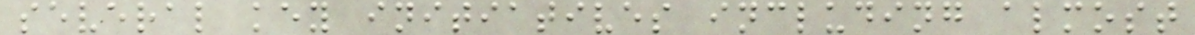several key initiatives including almost
